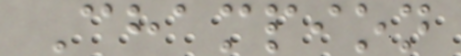Champion
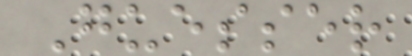Guesser
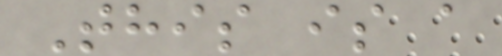This is a
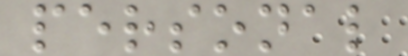personal
